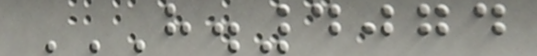H.4074
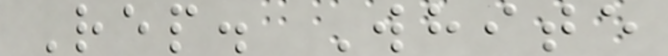Rep. White
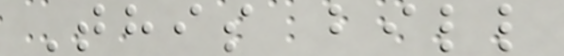This bill
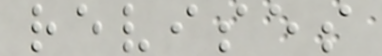revises
